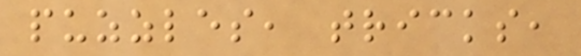puzzles, tricks,
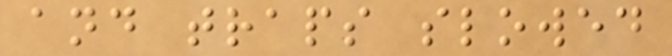and traps slowed
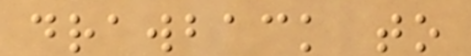drawback to
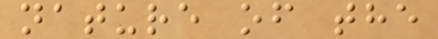nature of the
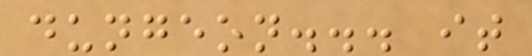dungeon... it
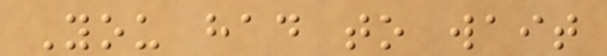You had to wait
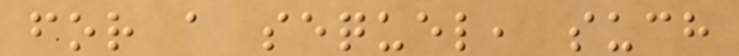for a sequel, such
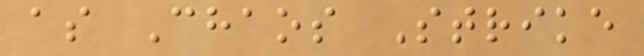as Chaos Strike
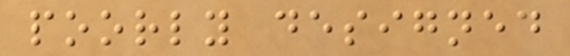poorly designed
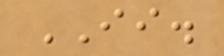II.
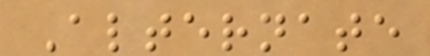Alternate
